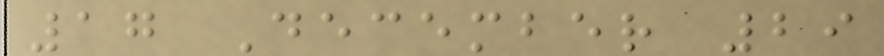17 December 29
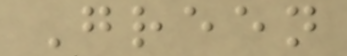Green
